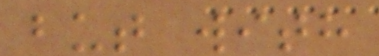but with
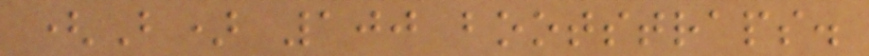(B) 100 bootstraps.
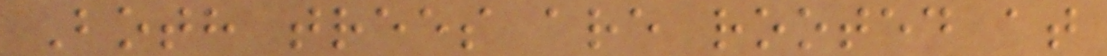Both trees are rooted at
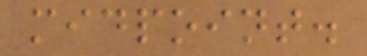midpoint.
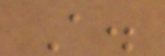A.
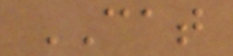CAT
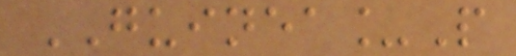GUINEA_P
